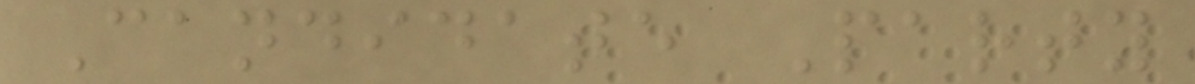Candidate Party
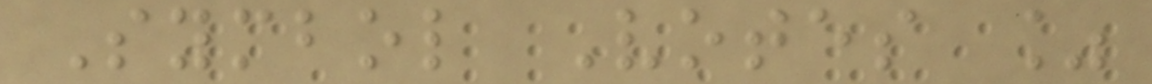Symbol Votes %
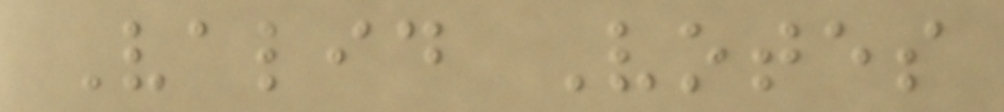Valid Votes
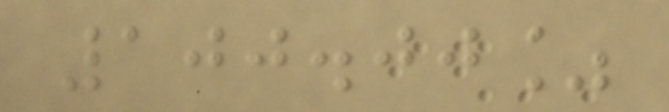100.00%
